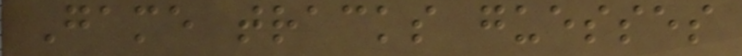Game tracks guesses
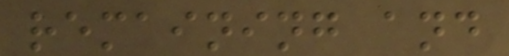remaining and
